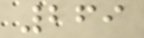269
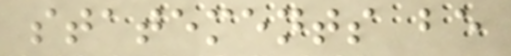statements be
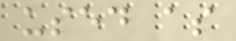used as
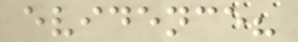evidence?
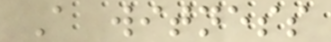A witness
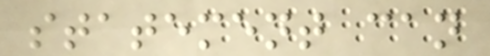statement can
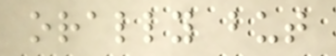orally but
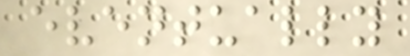eventually
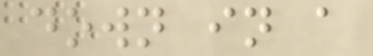down in a
